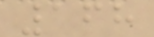168
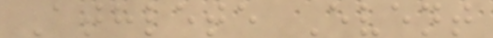Athlete Event
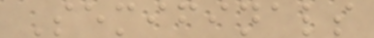Semifinals
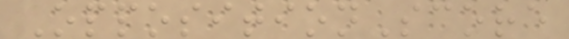OppositionScore
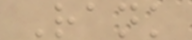Rank
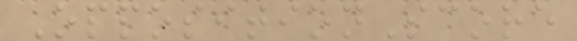OppositionScore
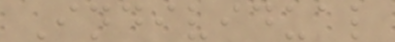Individual
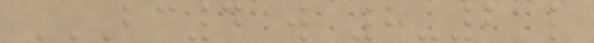BC4 W 8-2 L
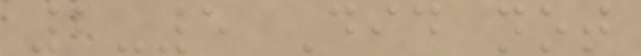2-5 Did not
